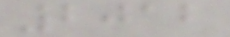2012
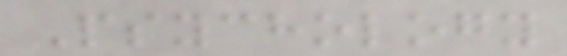Psychology
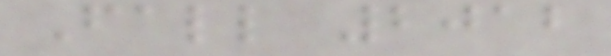Fall 2012
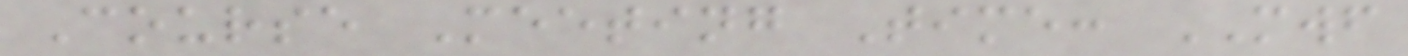Course Meeting Time: MWF
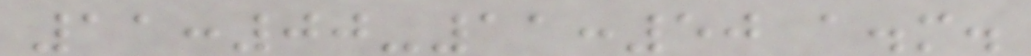11:00-11:50 a.m.
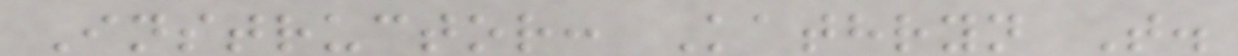Instructor: Kathryn T.
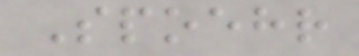Spoehr
